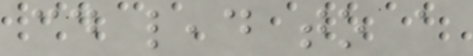could lead to a
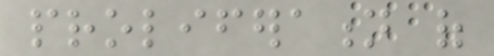proliferation of
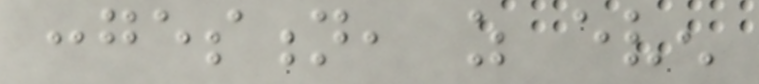congestion, as even
